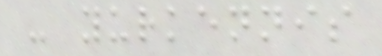- yurkennis
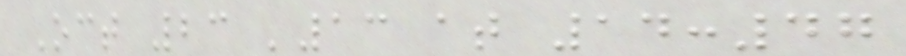Oct 23 '13 at 14:47
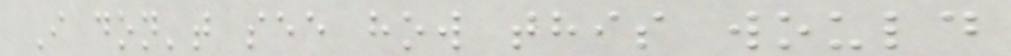I don't see how this would
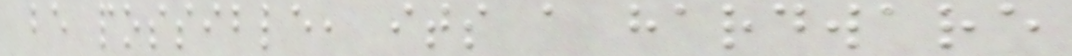be possible, its a hardware
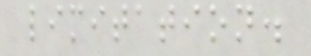limitation.
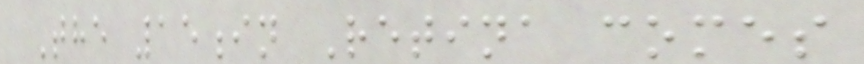The 15in Retina comes
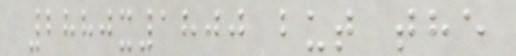2880x1800 but the
